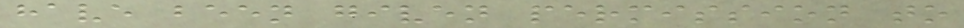have been given permission to
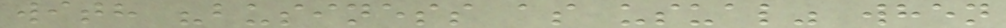with "business as usual" when
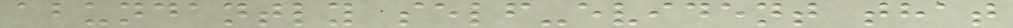abundantly self-evident that
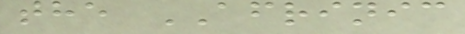the AFRINIC
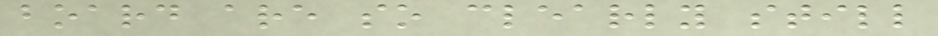board are so clearly still
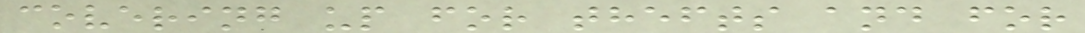covering up for thefts and for
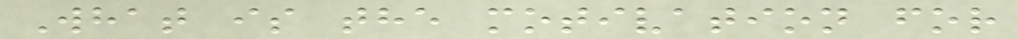What is the motivation for
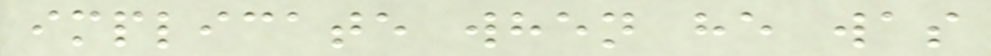implicate when he was
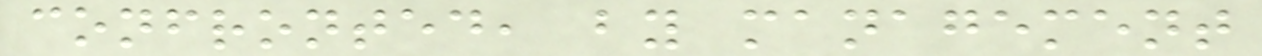confronted, by management
